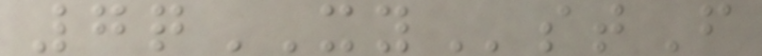7qXYstF
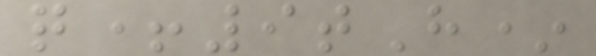q+9tH*
